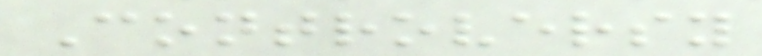Controversy
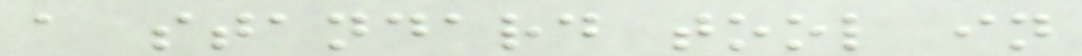a standard tool in
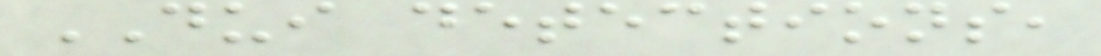DUI detections,
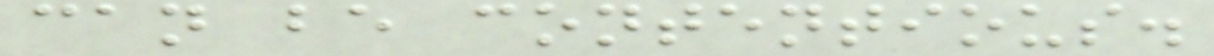can be contentious.
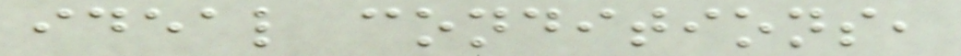ideal conditions,
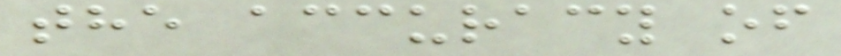the accuracy of
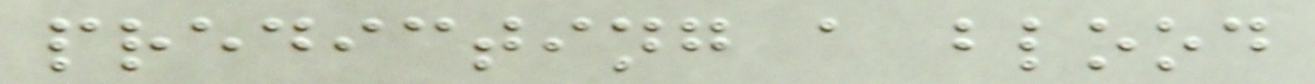predicting a blood
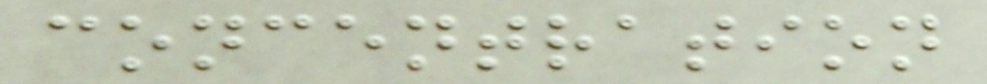concentration
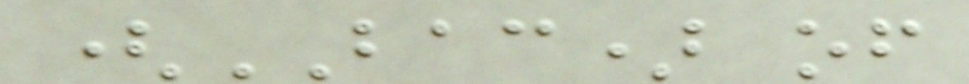(BAC) of
